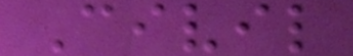Civil
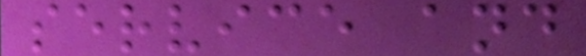service and
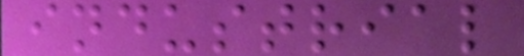industrial
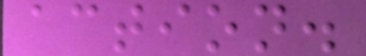action.
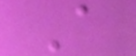A
